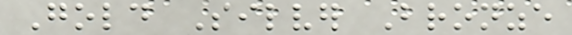Gold Silver Bronze
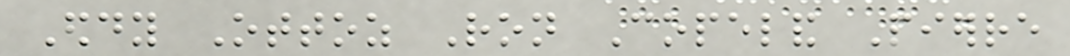Eddy Ottoz Ron Copeland Pierre
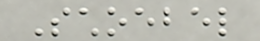Schoebel
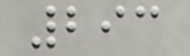293
